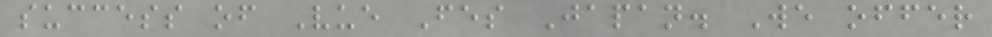success of Vue Fes Japan. We offer
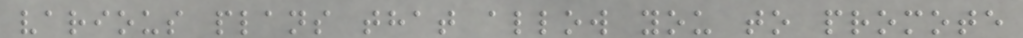various plans that allow you to promote
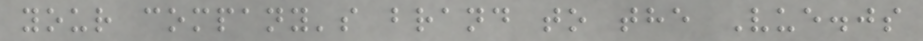your company's brand to the Vue.js
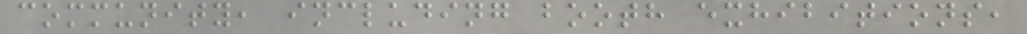community, including booth exhibitions,
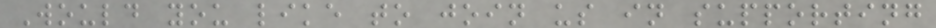Would you like to join us in supporting
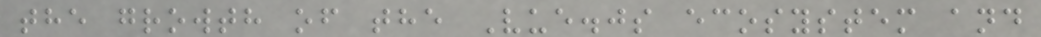the growth of the Vue.js ecosystem and
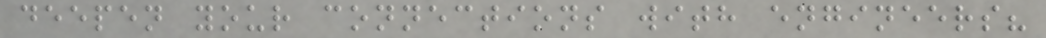deepen your connections with engineers?
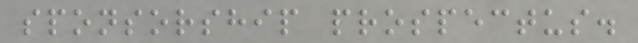sponsorship prospectus.
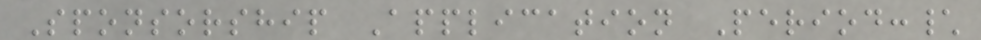Sponsorship Application Period:\
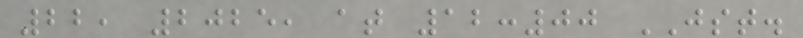22, 2025, at 12:00 JST.
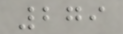279
